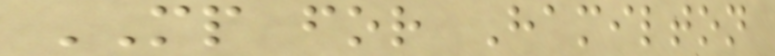MP for Hamilton
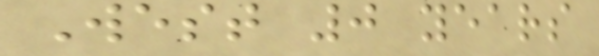West 0 years
